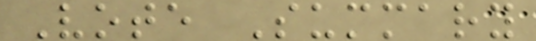Vote Summary
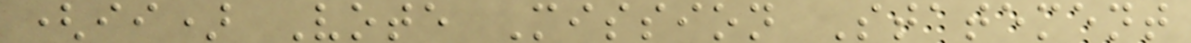(ii) Vote Mission Statement
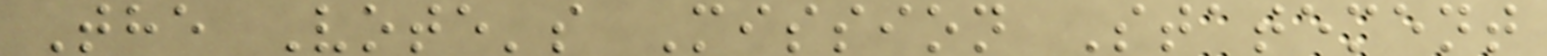The Vote's Mission Statement
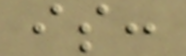is:
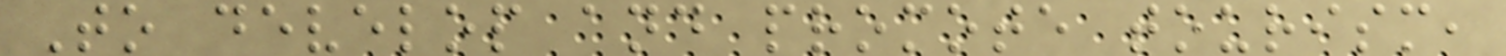To develop and promote tourism,
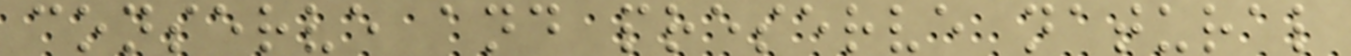conserve and preserve natural
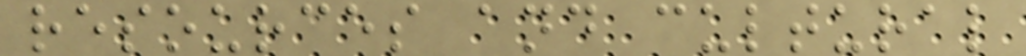resources and cultural
